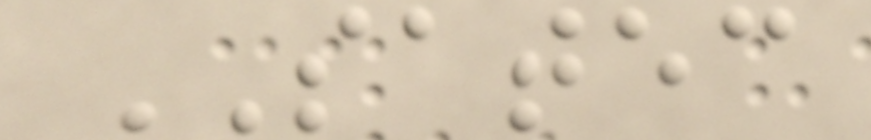SATEC
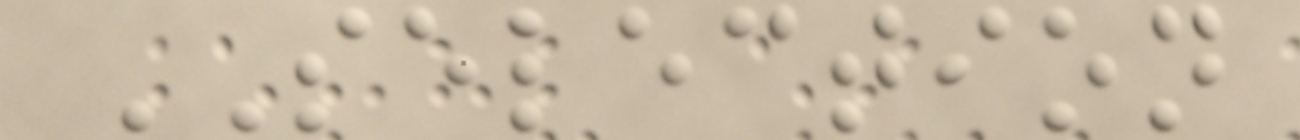SELECTION
